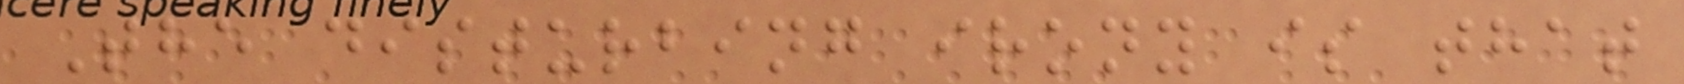The disturbing irony is that
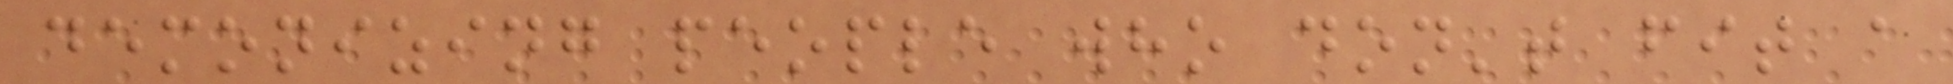demonizing people who don't fit a
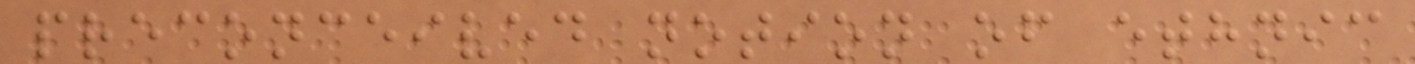preconceived notion of ethnic
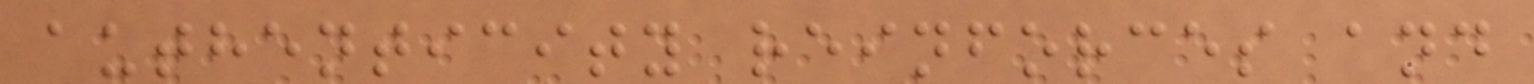authenticity reinforces and
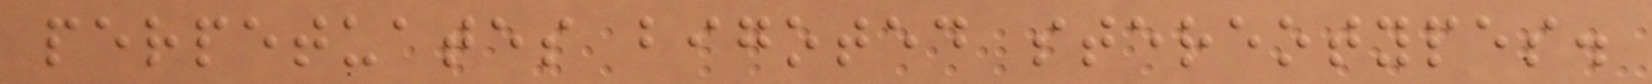perpetuates bigoted stereotypes.
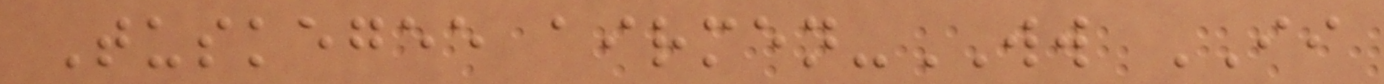Tuskegee airmen-WW II
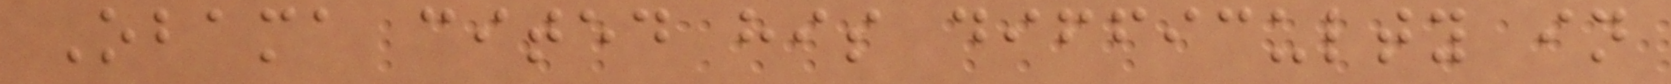Obama cited his difficulty in
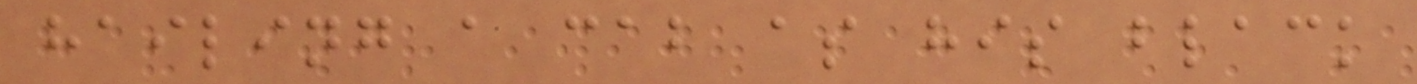hailing a cab as his black
